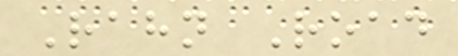Rahn Road
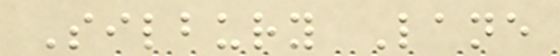Silbury Lane
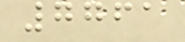7761
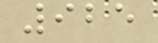925
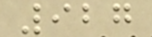927
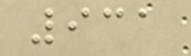931
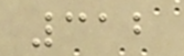312
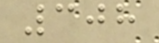308
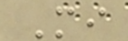Mi
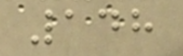148
